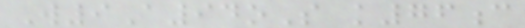W9A94oS k76c
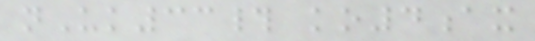nUk33# ko4ax
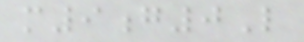m9g0L
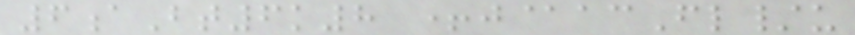6aBt6k8 +j@acFl/u
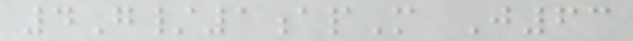4G/1apM J63
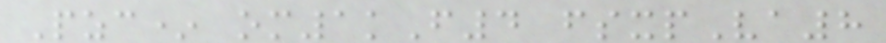Pzc* om1kF4 fsxpVa8
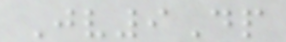Jv9Dp
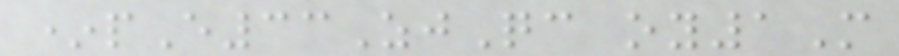*pE33ZjQc oy1M
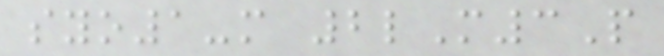syo1-m 2lM3P
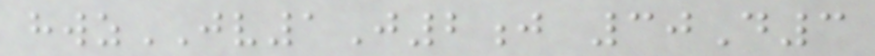hwzJV1J2j 30D3
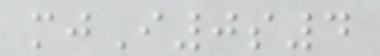mjI0s4
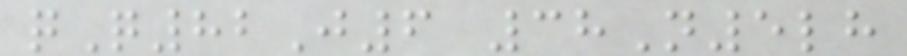qQ82J6 38N5lh
